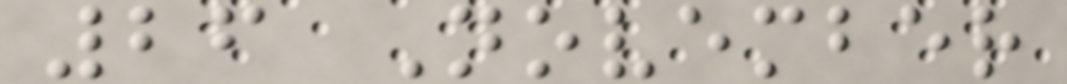26 November
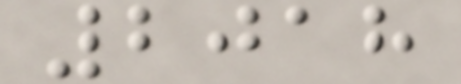2018
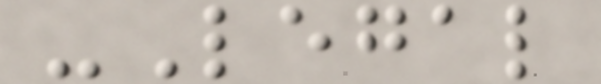-Legal
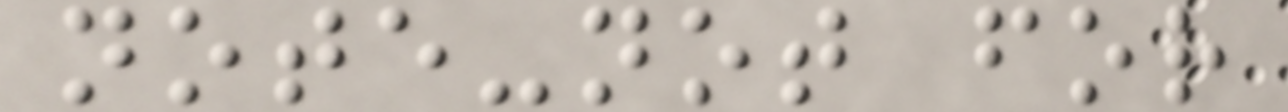note-not for
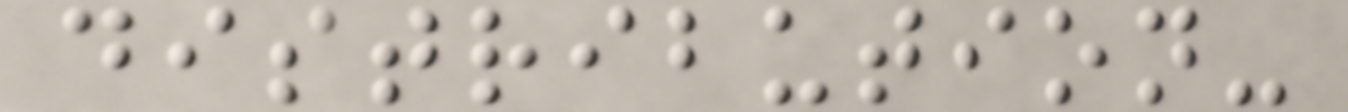distribution-
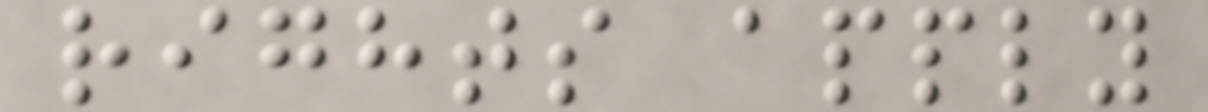rights apply
